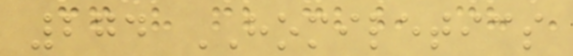274 HOMILETICS
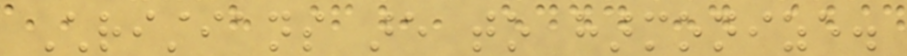Christians are to harmonize.
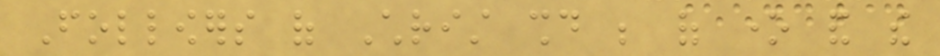Followers of Christ should be of one and the
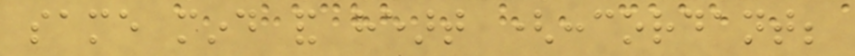same mind and heart (concordant;
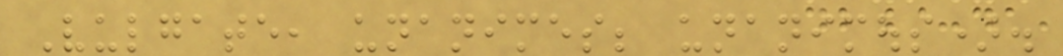Vulgate, unanimes; unanimous).
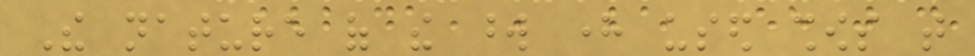The nature of the word here used shows that
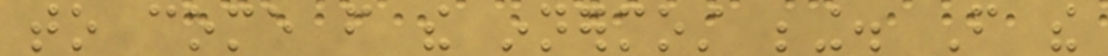to come from the innermost being. From the
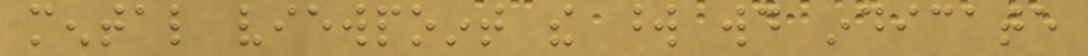mental viewpoint the word would indicate
